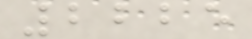2225
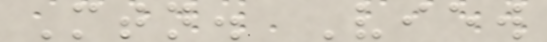Mtn. View
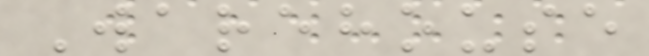Warehouse
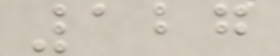127
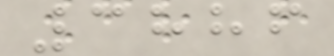3886
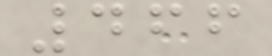466
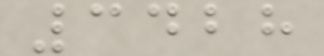3428
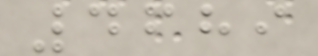4689
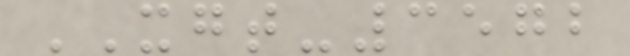XGT-3572
